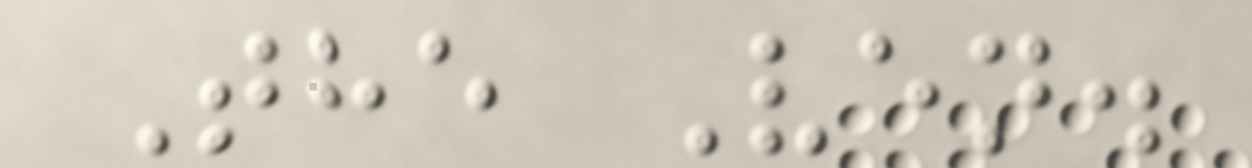The Ven.
